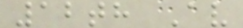12th Av
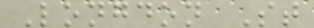Longdon St
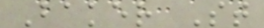Baker St
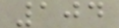104
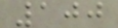100
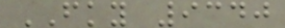FKY 9340
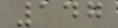147
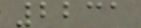2231
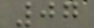07
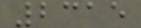2315
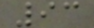93
